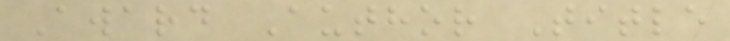Award Author Title
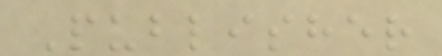Publisher
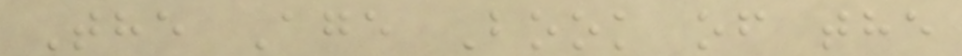The Age Book of the
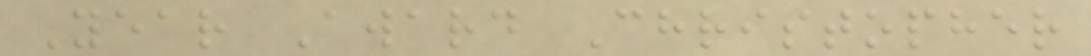Year Award Christopher
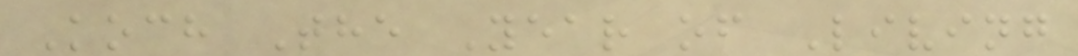Koch The Year of Living
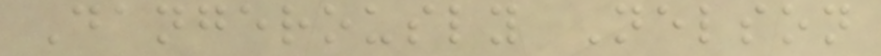Dangerously Nelson
